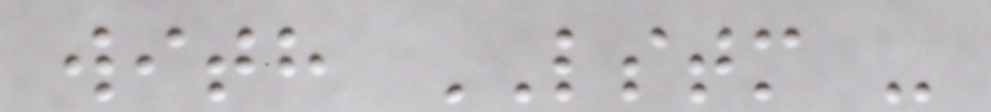with LSTM -
